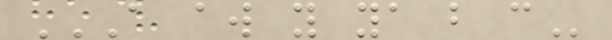A AW Y YA B C
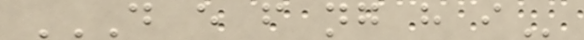D E F NG H I
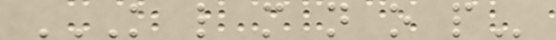K L M N O P
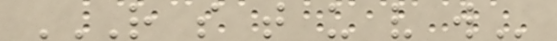R S T U V W
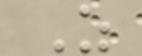Z
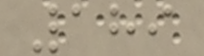189
